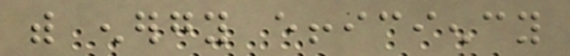with energy efficiency
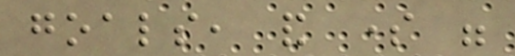goals, and some were
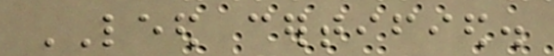LEED certified.
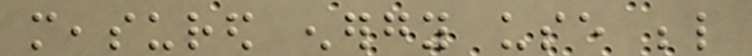measured energy use below
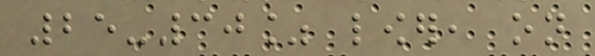25-30% lower, on
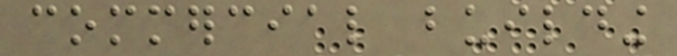commercial building
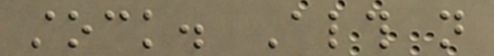stock. Although not
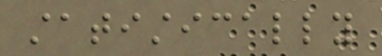statistically
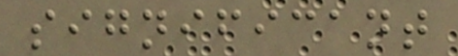significant
